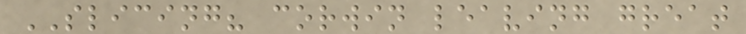SLICING? corwin leaving great
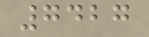7427
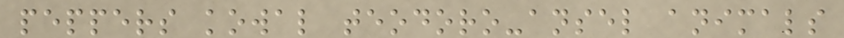peppers kowal teodoro-ansel animals
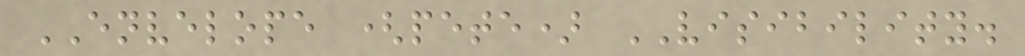ENVELOPE (pete) VISIBILITY.
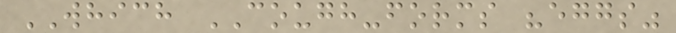WHICH COUGH-forms "eggs"
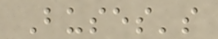Buses's
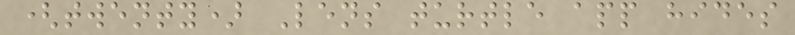(twenty) Lens turtle app hides
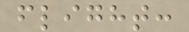flight:
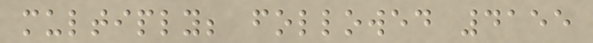multiply; followed 4155
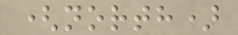(north)
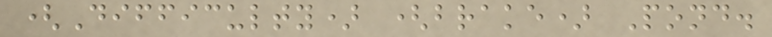(Difficulty) (brake) Pond.
